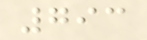793
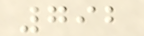792
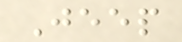Jeep
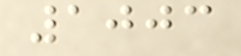1003
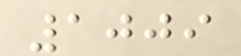1009
